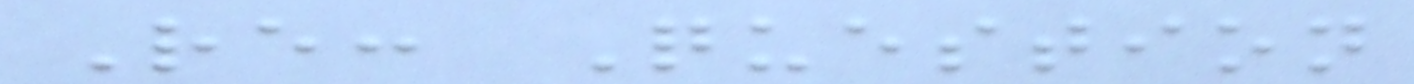Re: Question
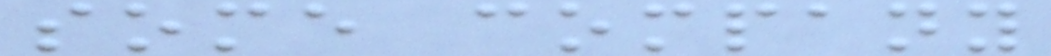some company
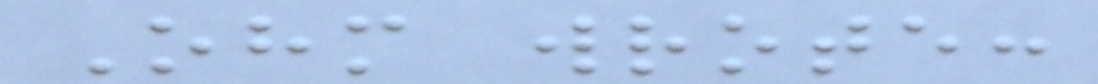Ohm wrote:
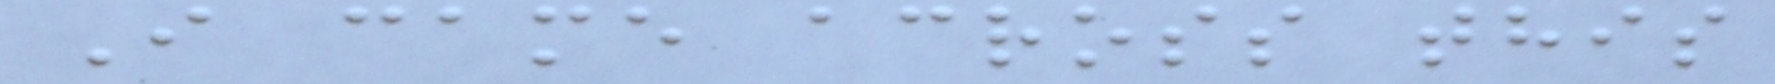I came across this
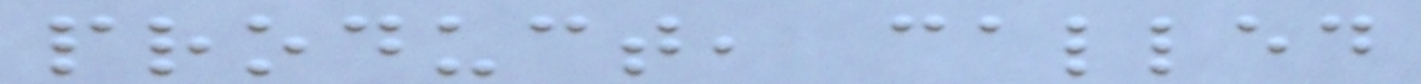product, called
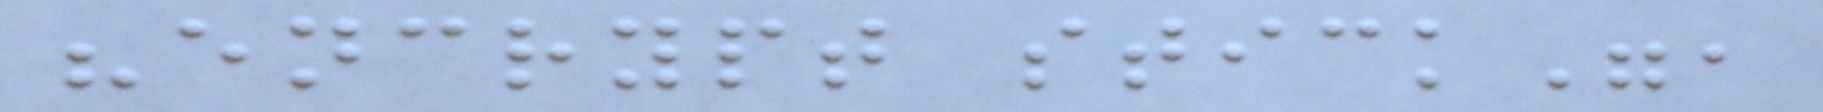"encrypt stick",
